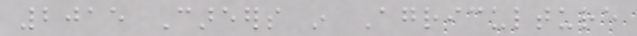2015 Careers in Agriculture
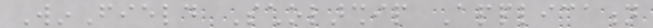WinField Scholarship Application
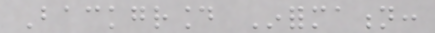Background Information:
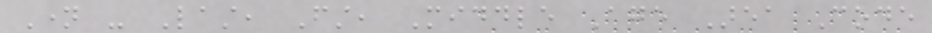Name - Last, First, Middle Age Area Code
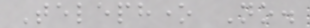Telephone No.
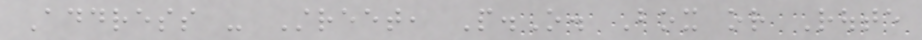Address - Street, P.O. Box or Route
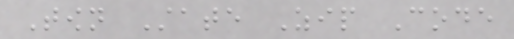Town State Zip Code
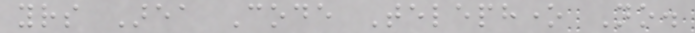yours Area Code Telephone No.
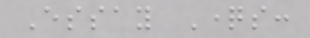Essay Questions:
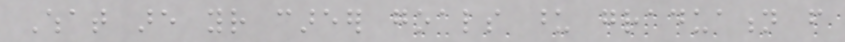What are your career goals upon graduation from
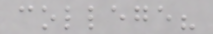college?
